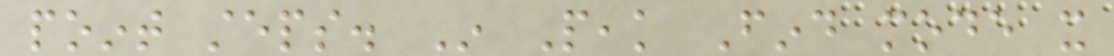point steps. In Peak Find mode it
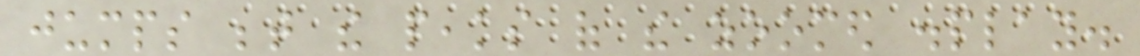jumps between the peaks of the zoomed display.
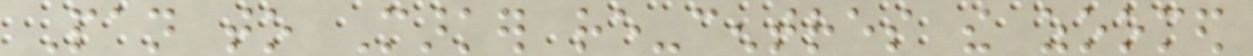Pan to Marker re-centres the zoomed
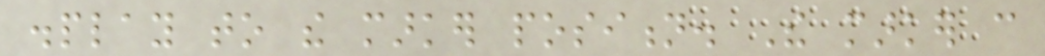display to the marker position. The marker can
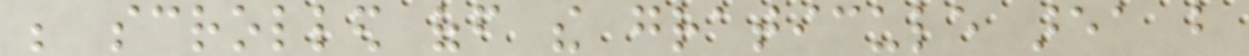be scrolled off the graticule area but
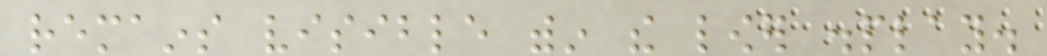remains visible within the lower display.
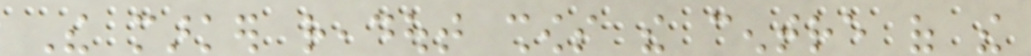The marker readout shows the centre of the
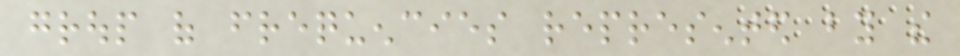group of frequencies represented by the
